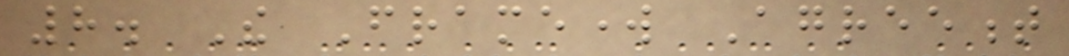8. The Framework Agreement
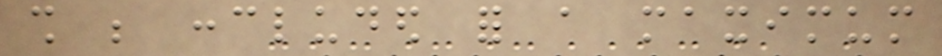shall be concluded for a maximum
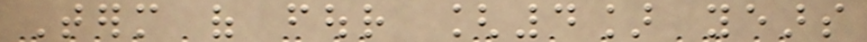Term of four [4] years
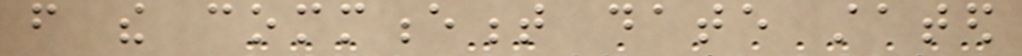from the commencement date stated
